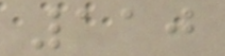110
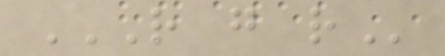R G R
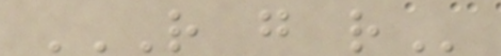R G R
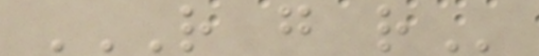R G R
